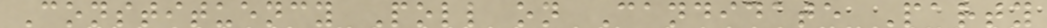Constituency Poll on Candidate Party
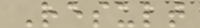Result
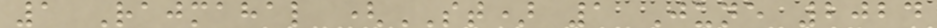1 Rajmahal (ST) 1 June 2024
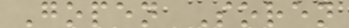Gopen Soren
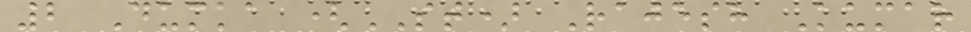2 Dumka (ST) Rajesh Kumar
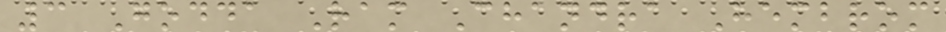3 Godda Ram Chandra Hembrom
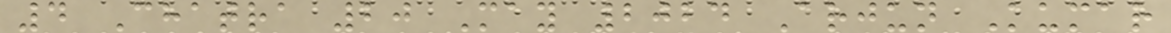4 Chatra 20 May 2024 Arjun Kumar
